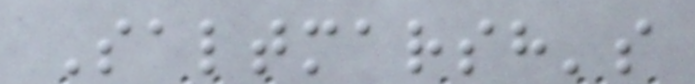Saltmarsh's
